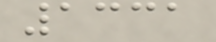1331
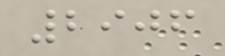2906
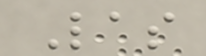Las
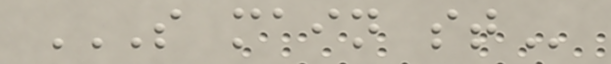S MAIN ST
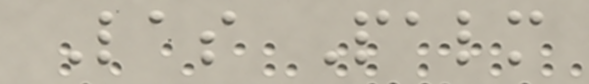Las Palm
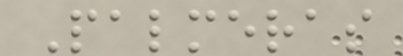Palmeras
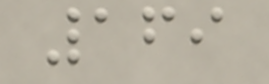169
